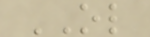OL
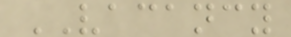VACANCY
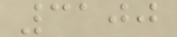3100
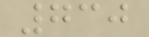730
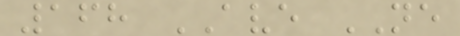168 AVE NE
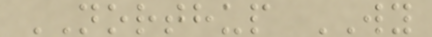NORTHUP WY
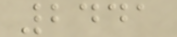2441
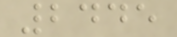2445
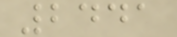2441
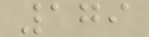179
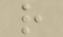r
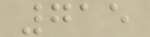715
